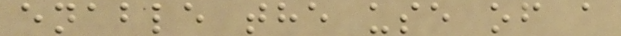enable the use of a
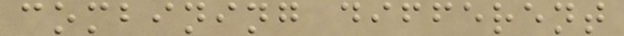combining different
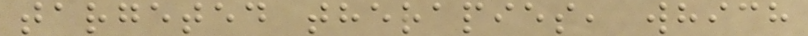targeted therapies, which
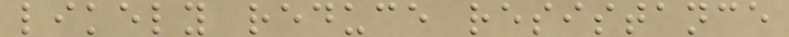likely reduce resistance
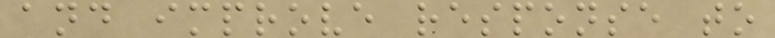and improve response to
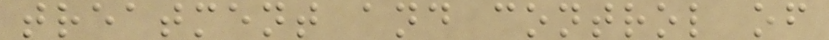treatment and control of
